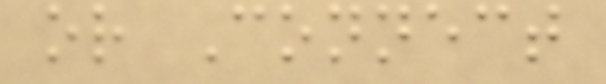or Connect
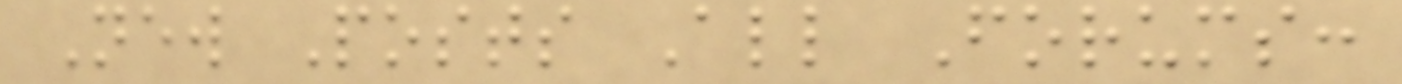New Posts All Forums:
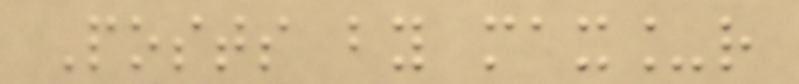Posts by max_r
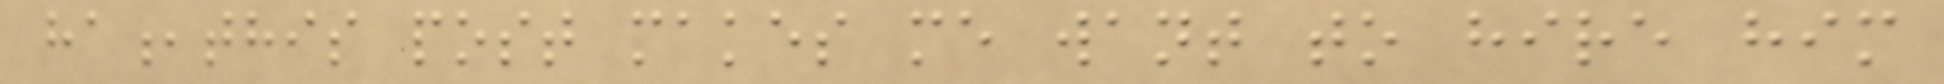ha,this post makes me want to hire him
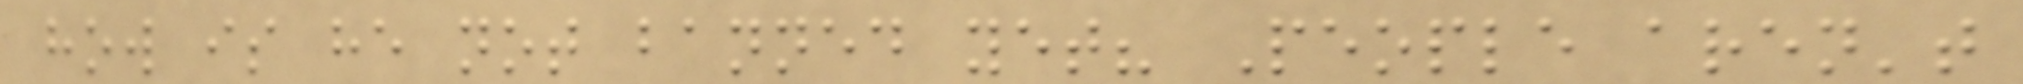how is he not banned yet? People aren't
